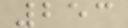253
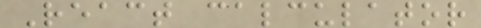React calculator
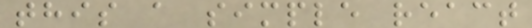this a simple react
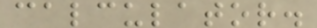calculator.
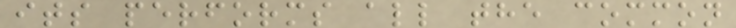its performs all the common
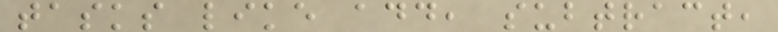tasks like add, subtract,
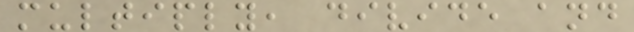multiply, divide and
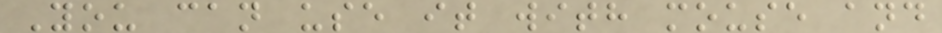You can use it with mouse and
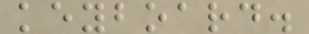keyboard.
